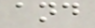and
